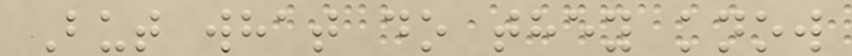But what do they know
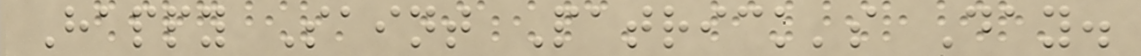Happy Saint Patrick's Day.
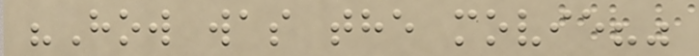"How was the movie?"
